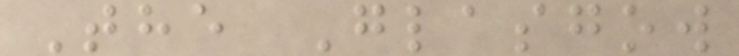The Glasgow
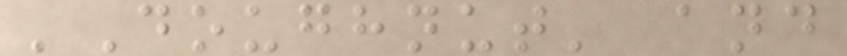'Doughnut' and
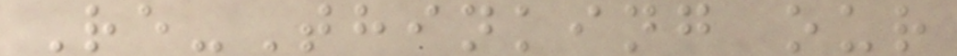Re-Thinking our
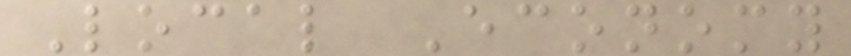Local Economy
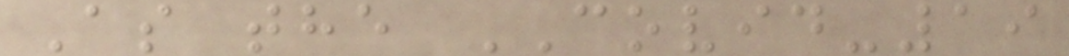As the COVID-19
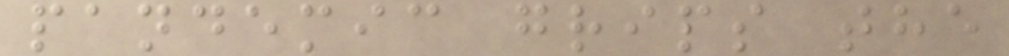pandemic grips the
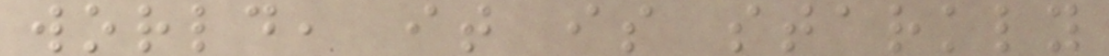world, it is starkly
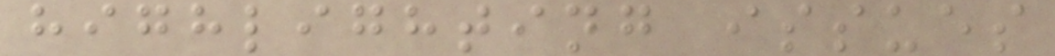highlighting issues
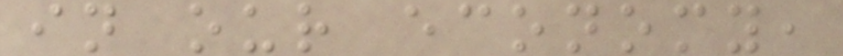in our economy,
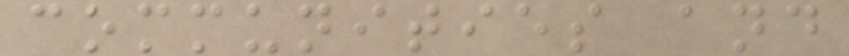communities and
